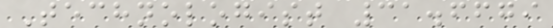Technologist 31.6679
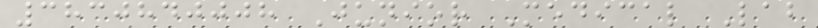3830840008 Junior Medical Lab
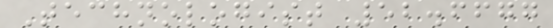Technologist 52.6677
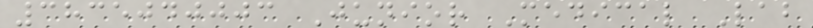3835040003 Junior Medical Lab
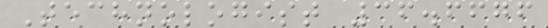Technologist 36.6676
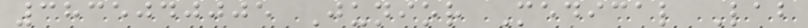3835040005 Junior Medical Lab
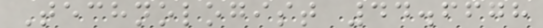Technologist 44.6678
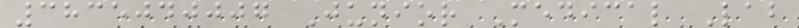3835040007 Junior Medical Lab
